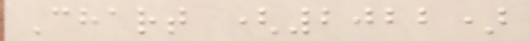Chart (2022)
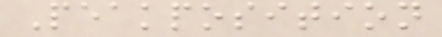Peakposition
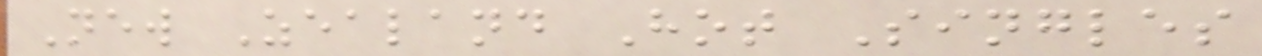New Zealand Hot Singles
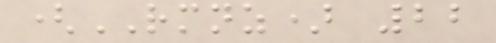(RMNZ) 22
